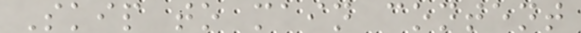Skip to main content
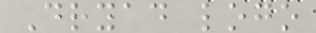Dryad logo
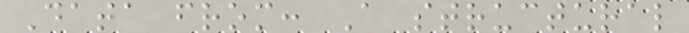Data from: A structural
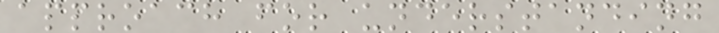approach for understanding
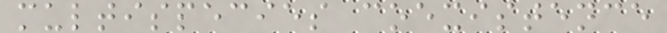multispecies coexistence
